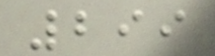299
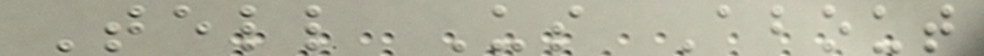Tell Us About
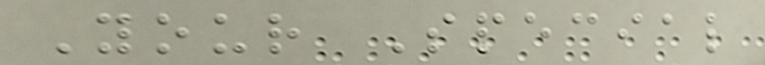Your Special
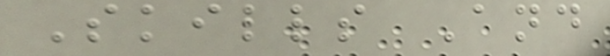Skills And
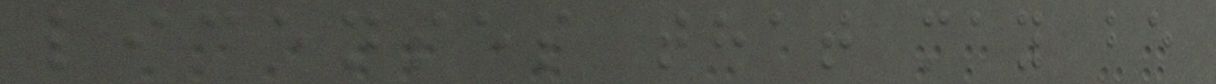licenses that may be
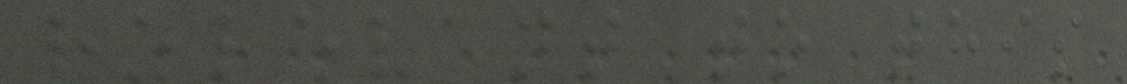relevant to this
